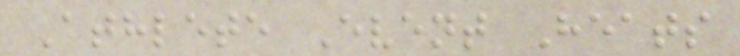Athlete Event Heats
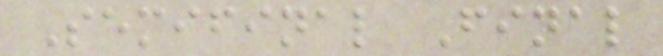Semifinal Final
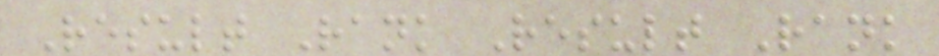Result Rank Result Rank
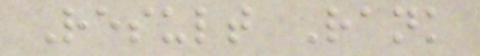Result Rank
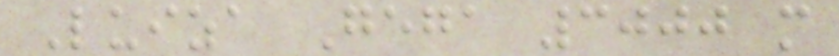Luiza Gega 3000 m
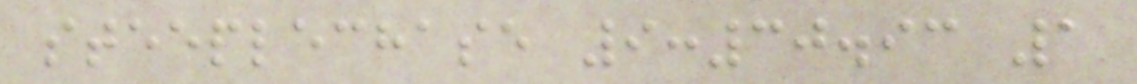steeplechase 9:30.93 1
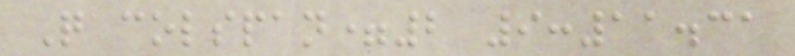Q colspan=2 9:11.31
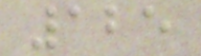125
